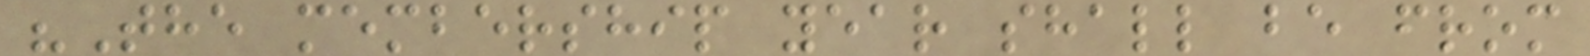"The membership year shall be from
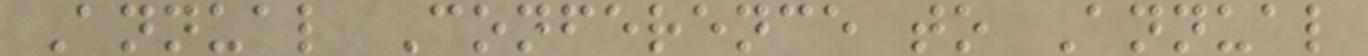Annual Conference to Annual
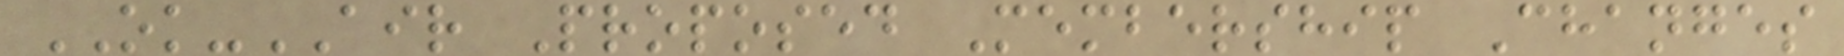OK-AIR Proposed Membership Changes
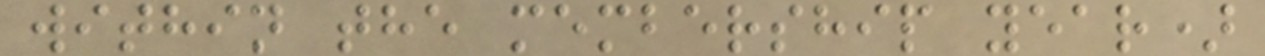within the membership year)
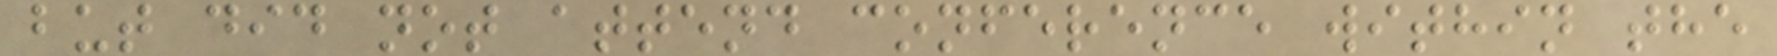but did not attend conference within the
